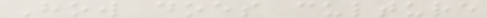How does culture
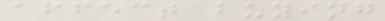affect buying
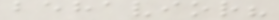behavior?
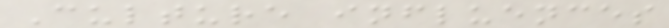Culture influences
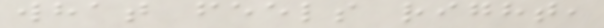what feels right,
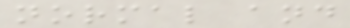normal and
